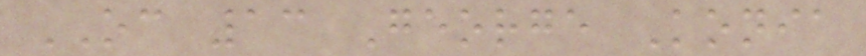OC 13 George Konia
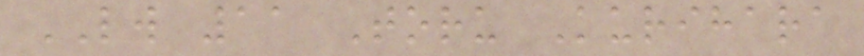LW 11 Toru Kurihara
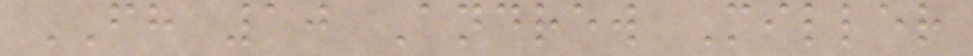FH 10 Andrew Miller
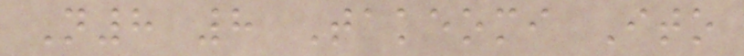N8 8 Takeomi Ito
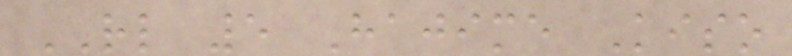RL 5 Hajime Kiso
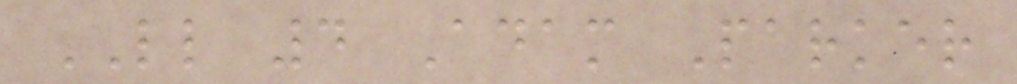LL 4 Adam Parker
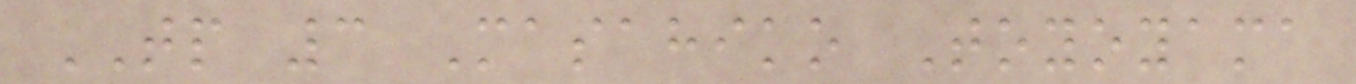TP 3 Masahiko Toyoyama
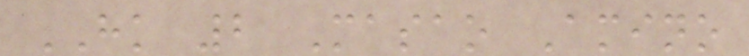HK 2 Masao Amino
